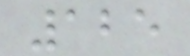125
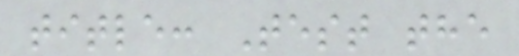title: Test the
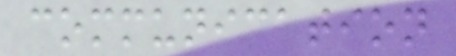communication
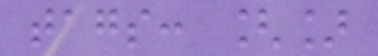tags: []
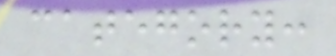category:
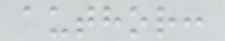author:
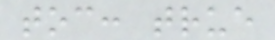toc: true
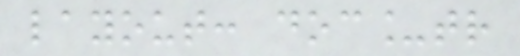layout: doc_tr
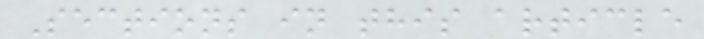Sections in this article
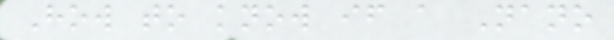How to know if a Nano
